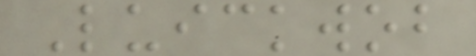Luickwob
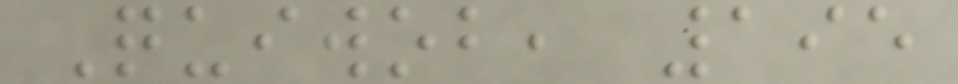Quiwob, 195
